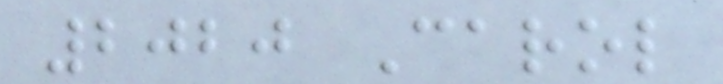2020 Carol
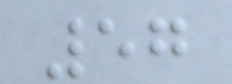57
